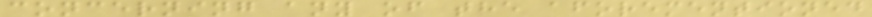concerning any of the aforementioned
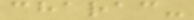charac-
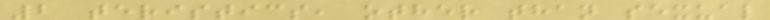2 teristics, other than sexual
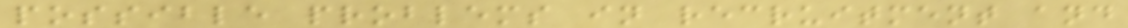possible problems in recruitment and
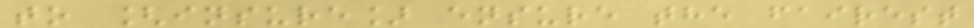to [insure] ensure the fairest
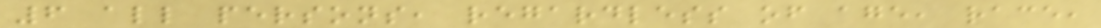6 all persons, regardless of age, race,
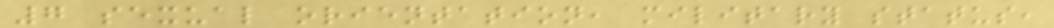7 sexual orientation, military status,
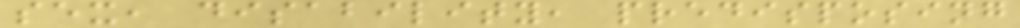sex, disability, predisposing
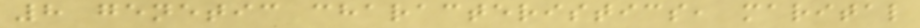8 genetic characteristics, marital
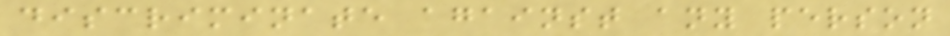discriminate against any person
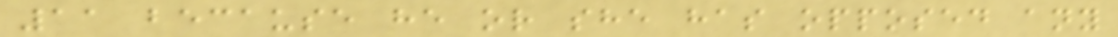11 because he or she has opposed any
